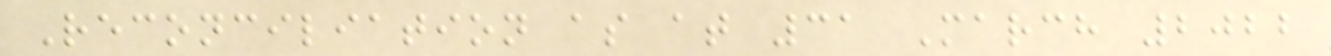Reconciliation as at 31 March 2022
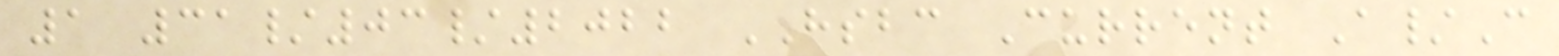1 31/03/2022 HSBC Current A/C
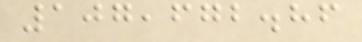107,672.86
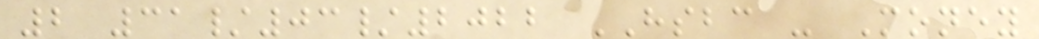2 31/03/2022 HSBC - Money
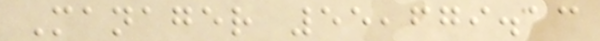Manager 55,679.13
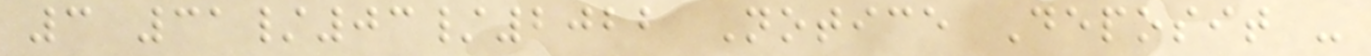3 31/03/2022 Notice Deposit -
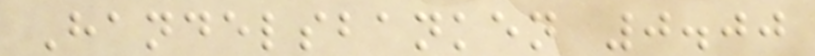Handelsbanken 0.00
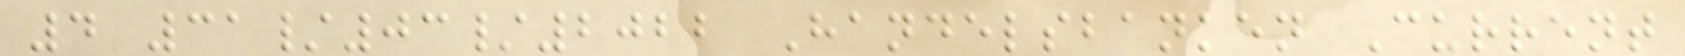4 31/03/2022 Handelsbanken Current
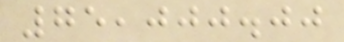75,000.00
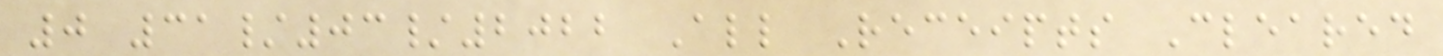0 31/03/2022 All Receipts Cleared
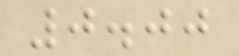0.00
